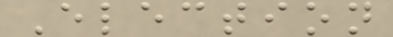Election
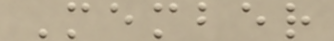Member
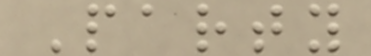Party
